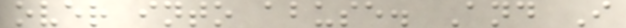over into abuse. And I
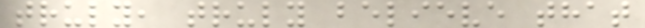truly, truly believe that
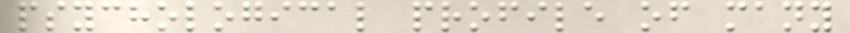psychological profile of many
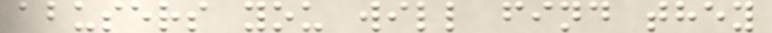abusers you will find they
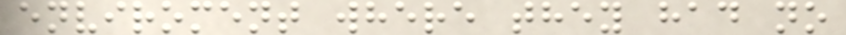enviroment where they had no
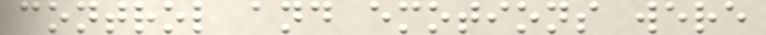control and emotions were
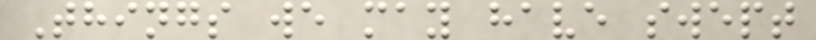Things we may have swept
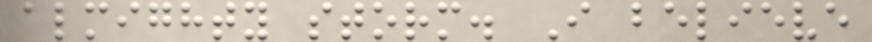almighty storm. I believe
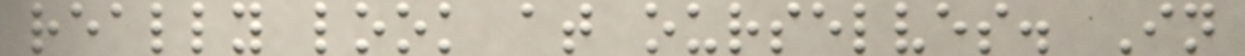really look at ourselves. In
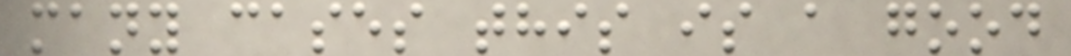many cases this is a good
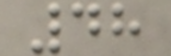48
